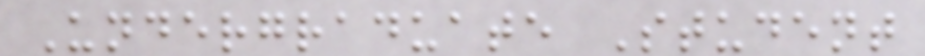Undergraduate Student
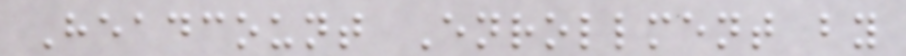Headcount Enrollment by
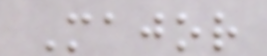Major
